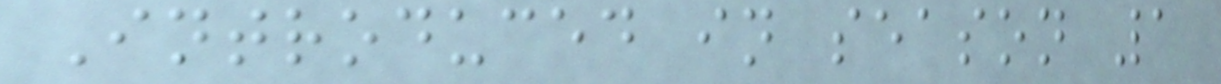Introduced in season 1
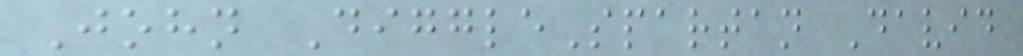John DiggleSpartan David
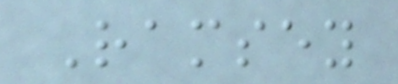Ramsey
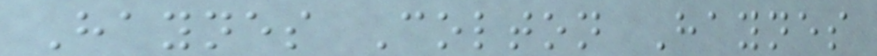Haynes Colton Haynes
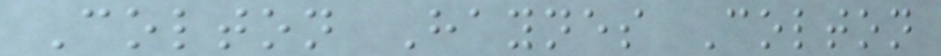Colton Haynes Colton
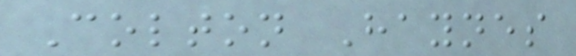Colton Haynes
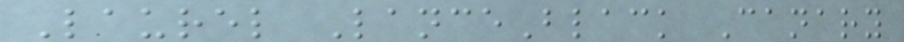Laurel LanceBlack Canary
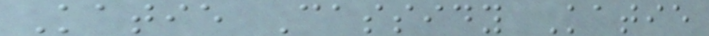Katie Cassidy Katie
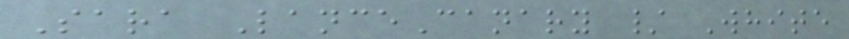Sara LanceCanary / White
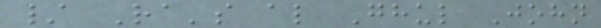/ Ra's al Ghul John
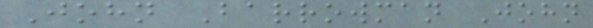John Barrowman John
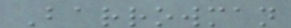Barrowman
